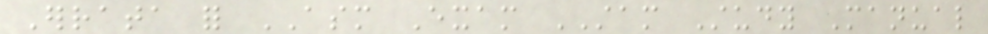Errata for ASM Exam STAM Study Manual
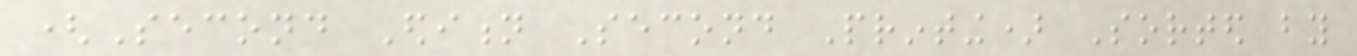(Second Edition Second Printing) Sorted by
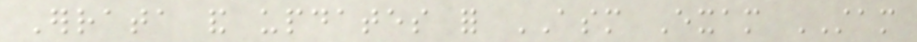Errata and updates for ASM Exam STAM
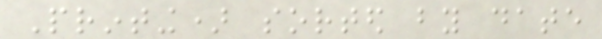Printing) sorted by date
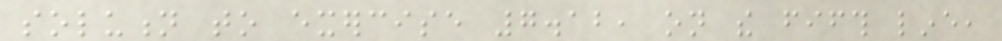solution to exercise 7.12, on the fifth line,
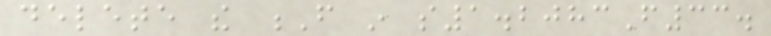delete the F in s1.2083F33.
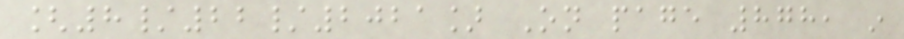[8/22/2021] On page 878, in
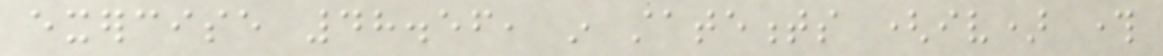exercise 48.56, in statements (iv) through
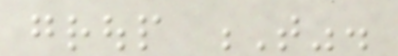group T".
